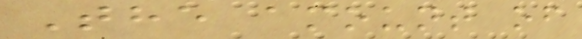The amount of
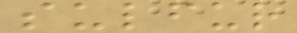sulfur
